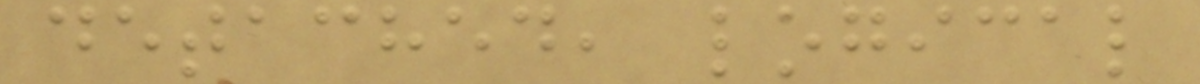detached, logical
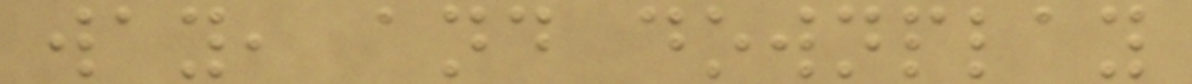way, and downplay
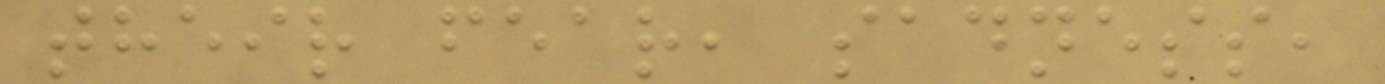their fear, sadness,
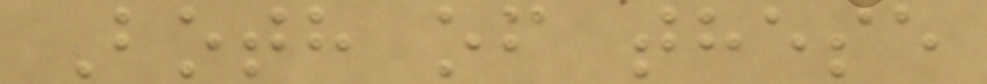Both of these
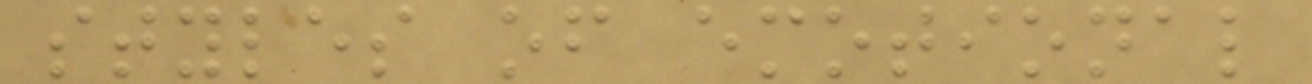styles of emotional
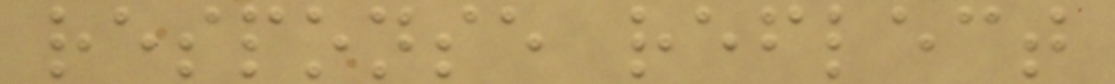response reflect
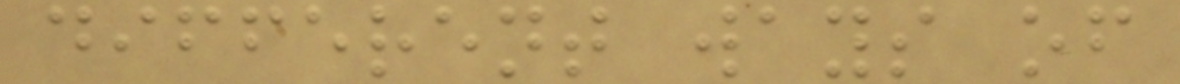different ways of
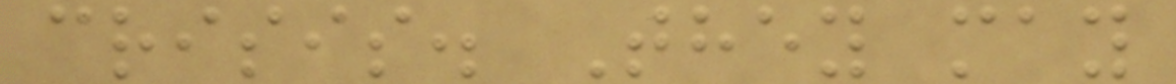crisis. They may
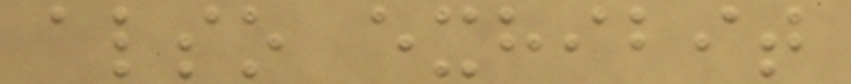also exhibit
